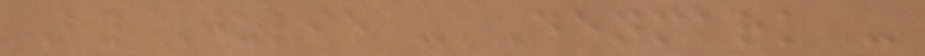By Julie - Denmark -
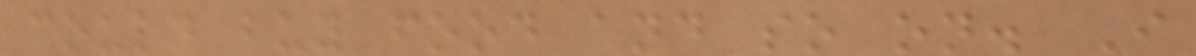could buy food and so on. I
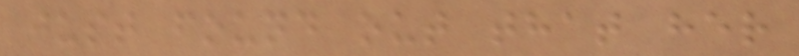just found out that her
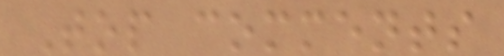Top comments
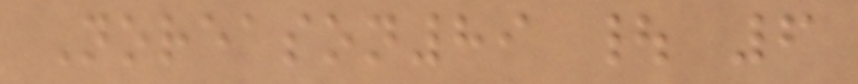Noreason89 | 6
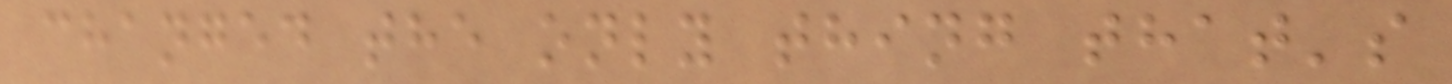changed the only thing that's
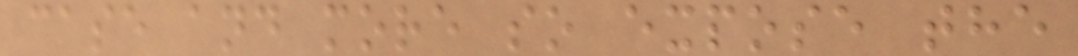case and more so expose the
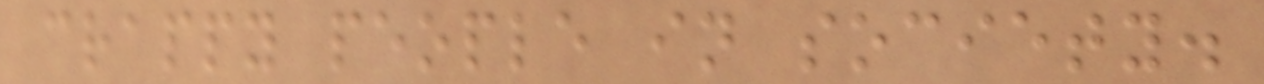crappy people in society.
